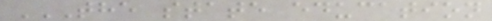THE STATE EDUCATION
